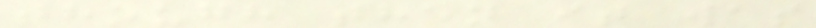though then it was
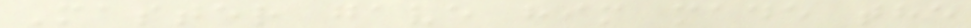Master gave him made the
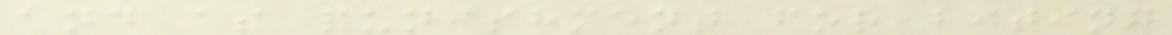and as punishment for biting
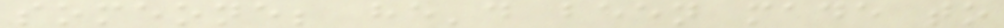someone; he'd been made to
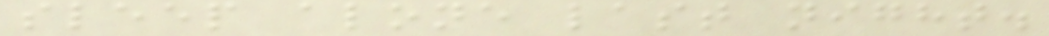sleep alone last night.
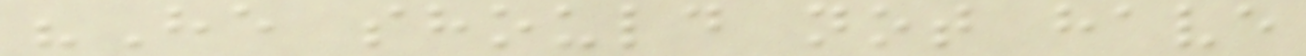"He should not have
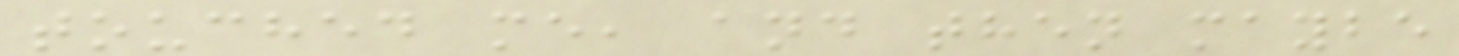touched me, and then maybe
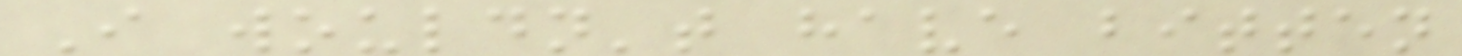I wouldn't have bitten
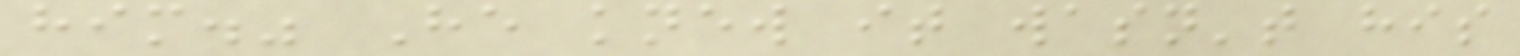him." He knew it wasn't his
